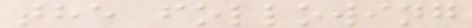the following
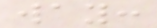way:
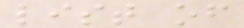list of
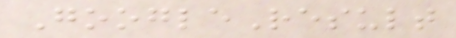GoogleResult
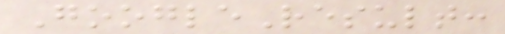GoogleResult:
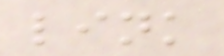link
